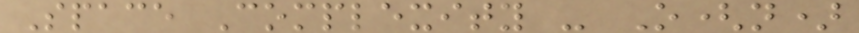Space Complexity - O(n)
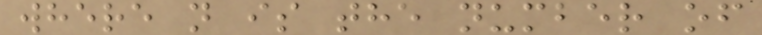where n is the number of
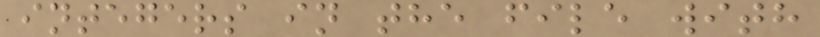integers in the file with
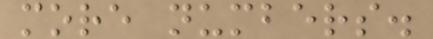more numbers.
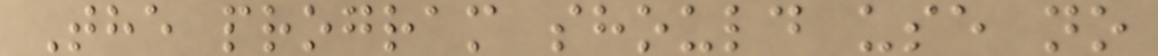The program should use no
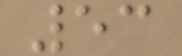53
